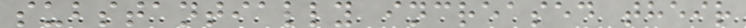substantially increased their
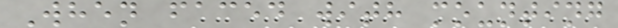When faced with mounting
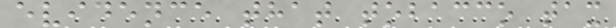evidence that tobacco tax
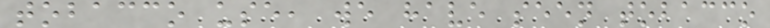tobacco use, we have seen tobacco
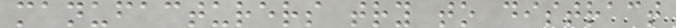manufacturers try to distract
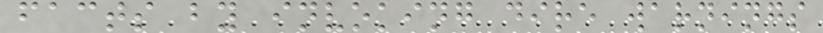facts by invoking dire warnings
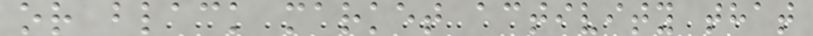or black market activity that
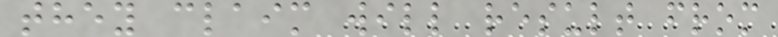they claim will result from
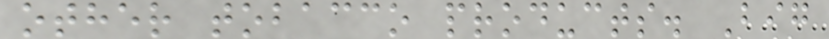other tobacco products. Big
